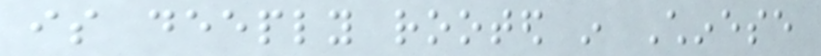is deeply rooted in Chinese
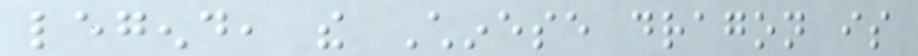legend, the Chinese dragon is
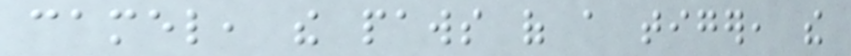camel, the paws of a tiger, the
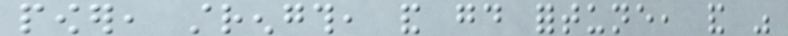power, strength, and good fortune, and was
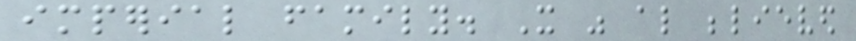imperial family. It was also believed
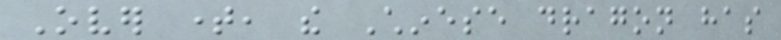Over time, the Chinese dragon has
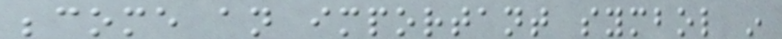become an important symbol in
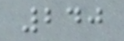240
